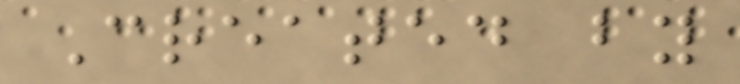Created by
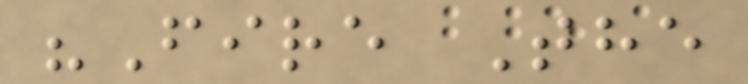"Fire The
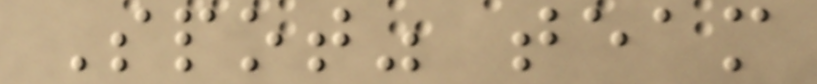Spot" team
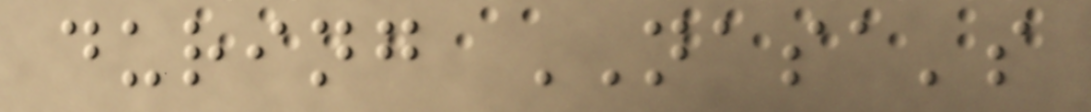during NASA's
